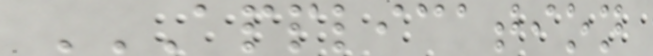APPLICATION
